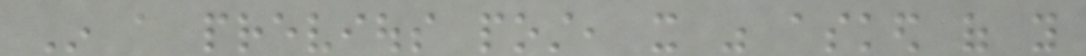In a previous post, it was asked of you
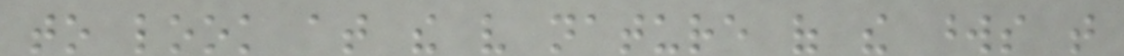to look at the very nature of the words that
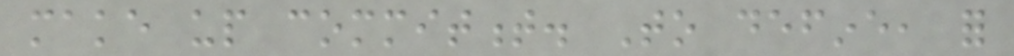make up commitment. To define, for
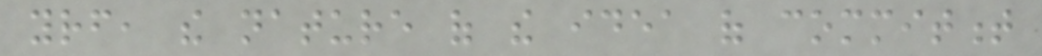yourself, the nature of the idea of commitment
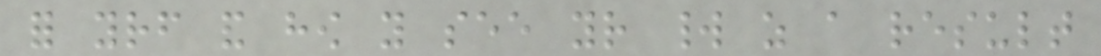for yourself and how you see your world as a result
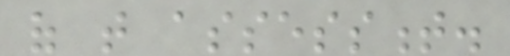of that assessment.
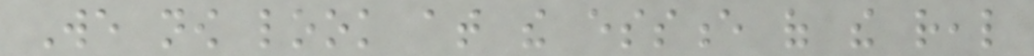We now look at the essence of the real
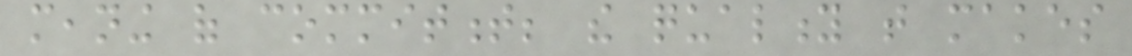meaning of commitment; the quality that makes
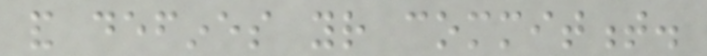and defines your commitment.
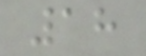18
